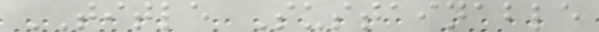TITLE Sustainable
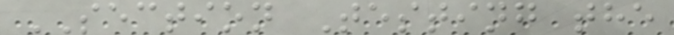SECTION Testing the
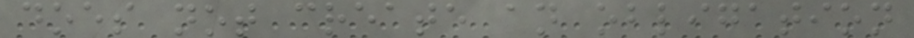does not create an obligation
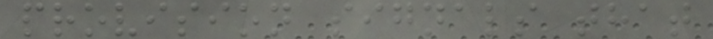provision signals that
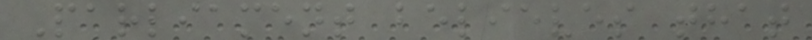Parliament believes that
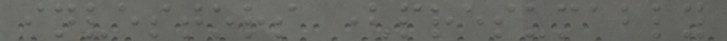investors (presumably
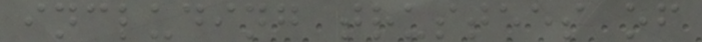including trustees of
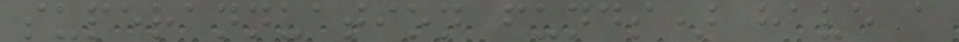superannuation funds) have a
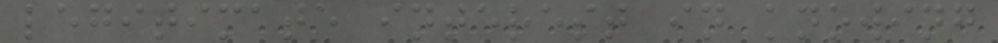legitimate interest in knowing
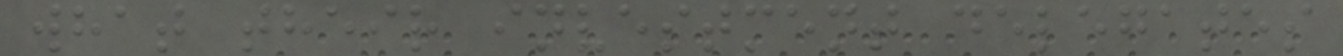what their investment delegates
